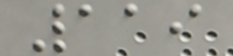119
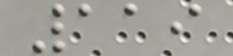119
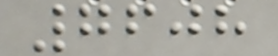7608
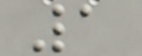1
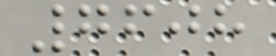7608
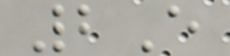2E
